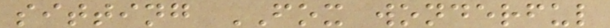sitting FOX wonderful
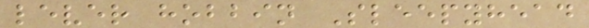lever hobbin Sleepyhead
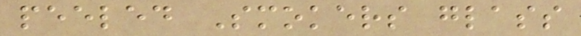peeled Smokers glass
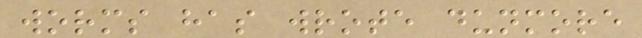worms has wrote dunmore
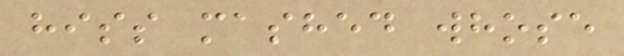hiss mashed whose
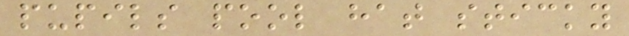pupils pool hat sticky
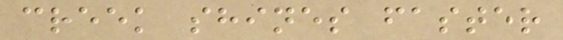creek shines faster
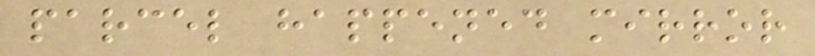parcel happened mirror
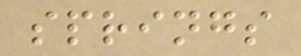springs
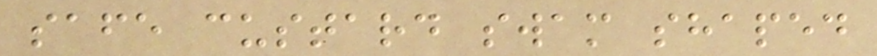safe custard swam shaped
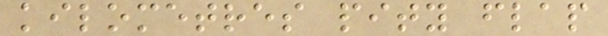kilometres pity flap
